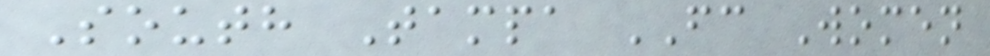South Tampa FC Women
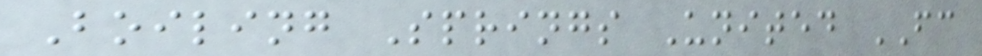Boiling Springs United FC
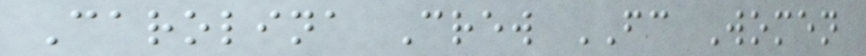Carolina Crew FC Women
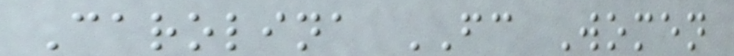Carolina FC Women
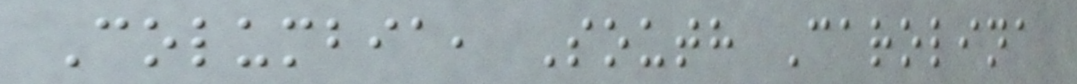Columbia, South Carolina
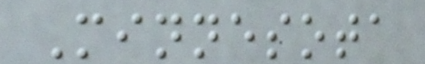Minnesota
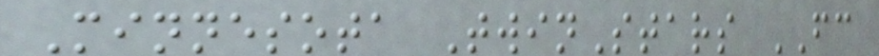Minnesota TwinStars FC
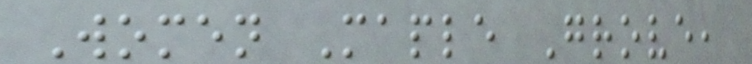Women Maple Grove,
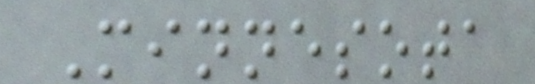Minnesota
